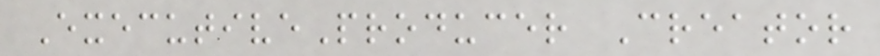ExecutiveProducer Creator
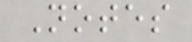Notes
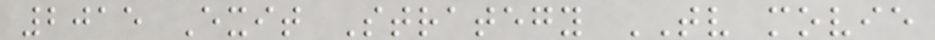2015 Exit Strategy TV movie
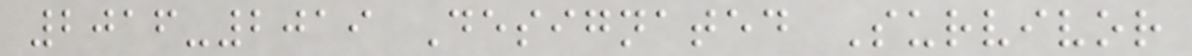2016-2019 Designated Survivor
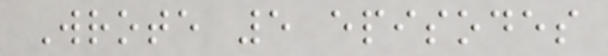Wrote 5 episodes
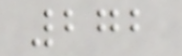272
